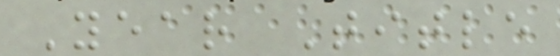Year Title
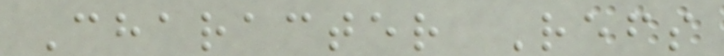Character Refs
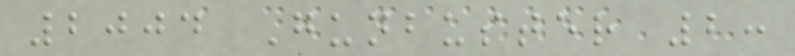2004 Gunbuster 2:
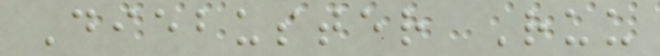Diebuster Ruu
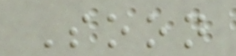Soon
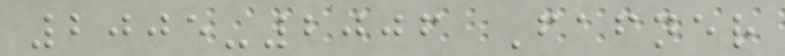2005-2006 Fafner
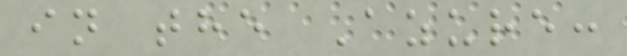in the Azure:
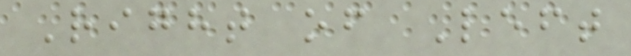Right of Left
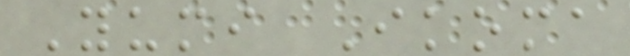Yumi Ikoma
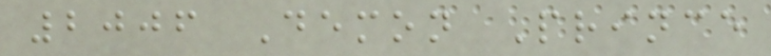2006 Demon Prince
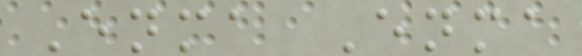Enma Enma
